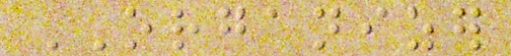ORGANIZER
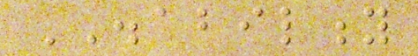DISABILITY
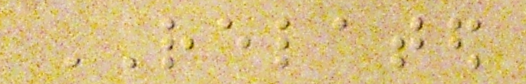RELATED
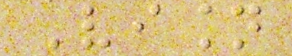Vision
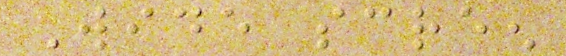Wide screen
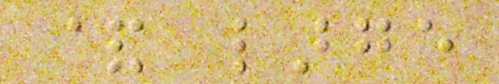& large
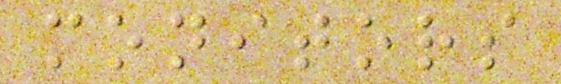monitors
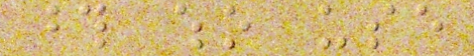those who use
